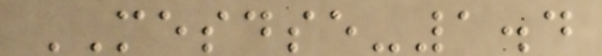MESDSE-1.4
